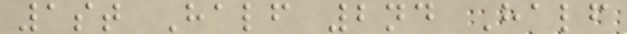1st Half 2nd Half
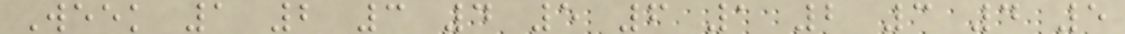Week 1 2 3 4 5 6 1 2 3 4 5
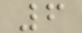6
